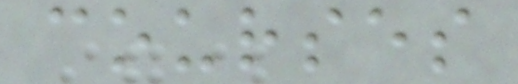courses
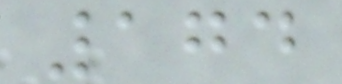174
